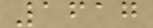1617
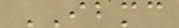IBMC
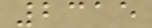2315
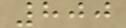800
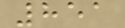851
